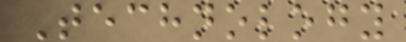Technology
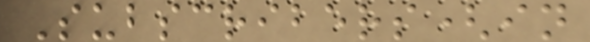Subscribers(in
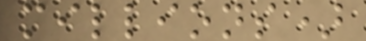millions)
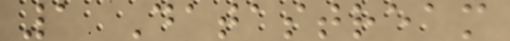1 Datastream
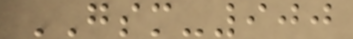GSM-900
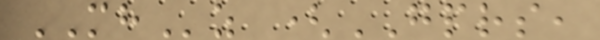MHz (GPRS,
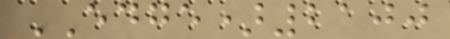EDGE)2100
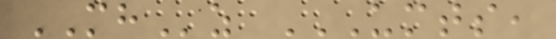MHz UMTS,
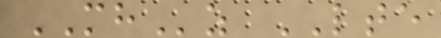MHz LTE
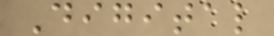Digital
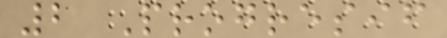2 Progresif
